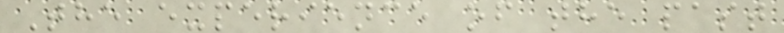The experience of the past
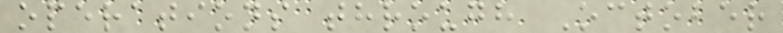operations through October
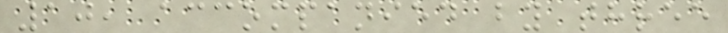10, accompanied by three
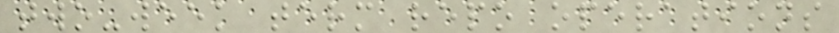two-week term repo operations
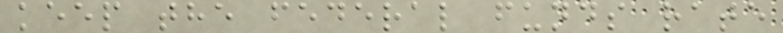keep the federal funds rate
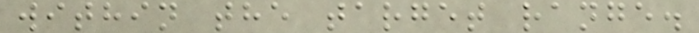within the target range.
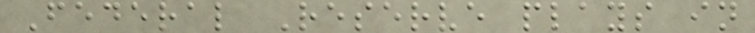Federal Reserve plays in
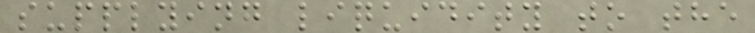supplying liquidity to the
